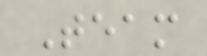Team
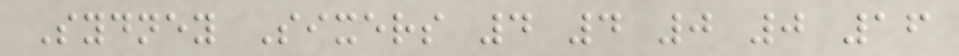Sydney Sixers 4 4 0 0 16
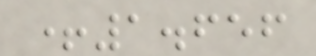+1.656
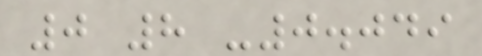0 8 -0.049
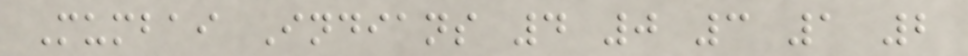Mumbai Indians 4 0 3 1 2
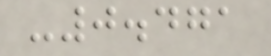-0.471
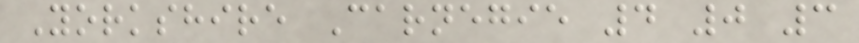Yorkshire Carnegie 4 0 3
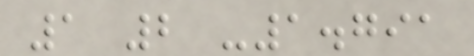1 2 -1.791
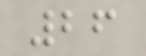26
